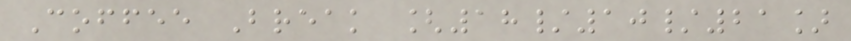Coffee Break [18/10/21]
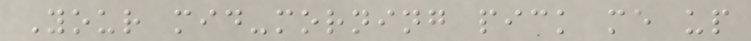Your mid-morning pick me up
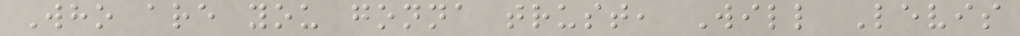Who are you gonna trust, Will Levis
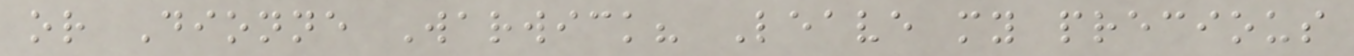or Dionne Warwick? Leave my precious
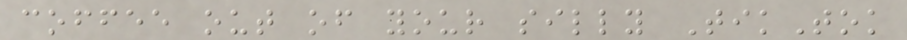coffee out of your silly TikTok
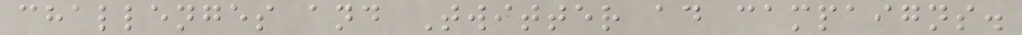challenges and Twitter ad campaigns.
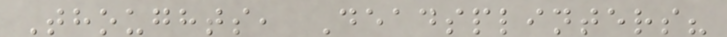Thoughts, Deadsplinters?
